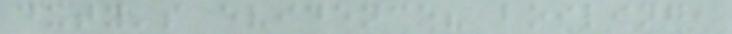duty's evidence? boiling,
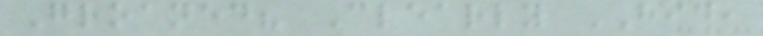Groaned? Clearly HID,
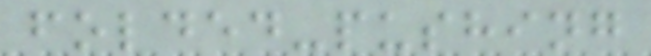folded-pushing
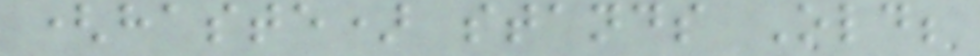(haste) stands Old;
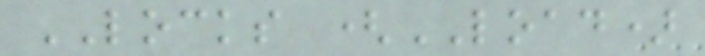LOCKS (LOAD)
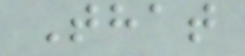That
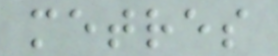metres
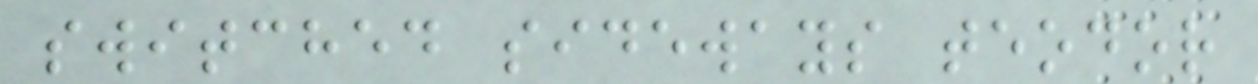switched sideways teodor
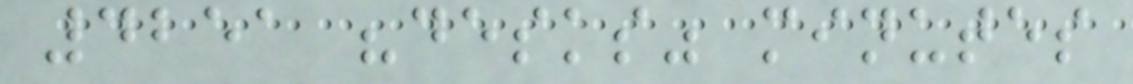4251 "desks" minutes
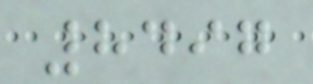8497
